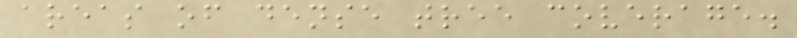areas of dense tree coverage.
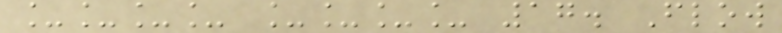____ ____ 17. Flow
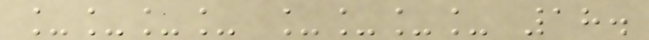____ ____ 18.
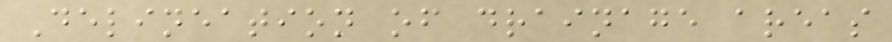Delineation of drainage areas
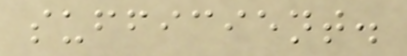sufficient.
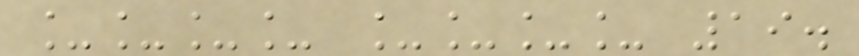____ ____ 19.
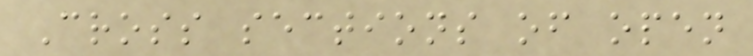Cross sections of open
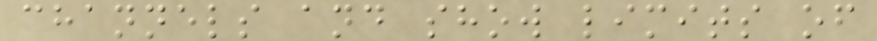channels and show limits of
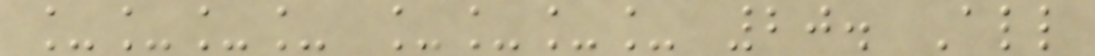____ ____ 20. All
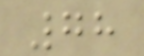78
